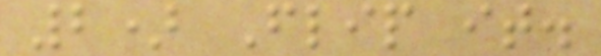2) Flip it.
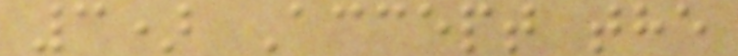3) Accept the
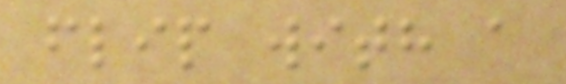flip with a
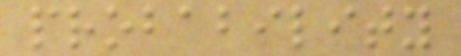probability
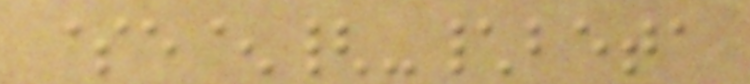$e^{-\beta
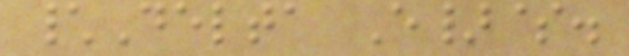\Delta E}$.
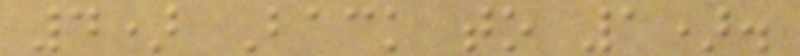4) Back to 1).
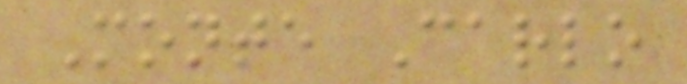Monte Carlo
